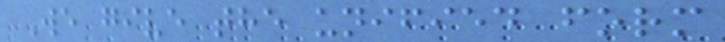We give the unified form
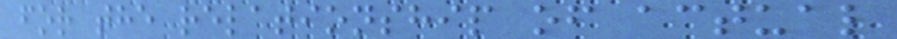for the relationship of actual
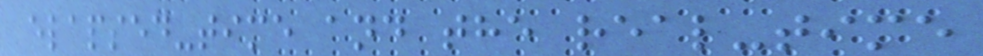elapsed-time and the real-time
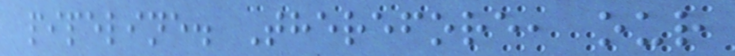pipeline. Therefore, our
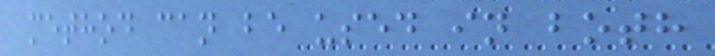method can be used in both
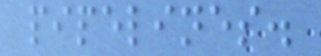pipelines.
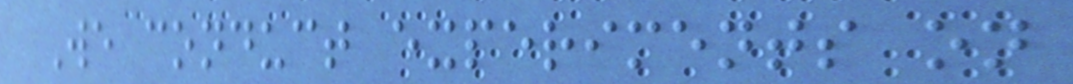We conduct experiments on
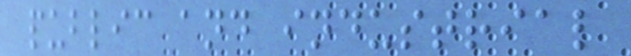public and industrial
